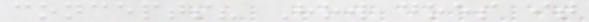concepts? How does it
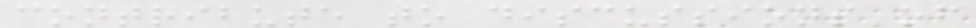contribute to discussions of
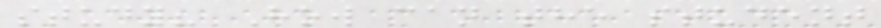study? How can the student
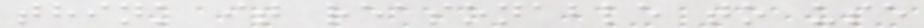think it reasonable to use
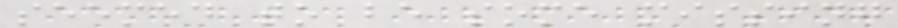seemed to be some missing
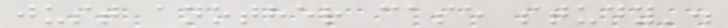just another case study'.
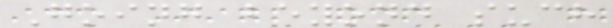Going beyond such
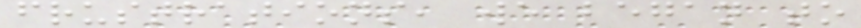frustrations, we began to
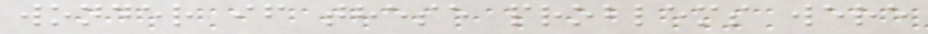wonder if these problems were
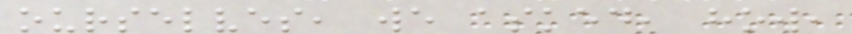ourselves, we asked, how,
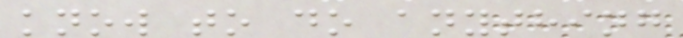know to do anything
